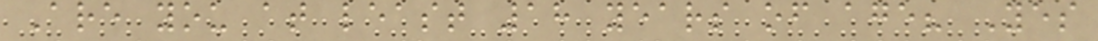Are you at least 18 years of age? Yes
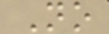No
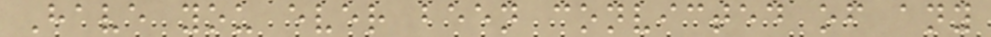Have you ever been convicted of any
